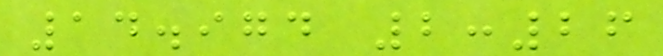14.974 2:26
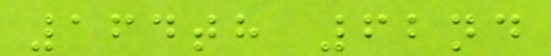164th 62nd
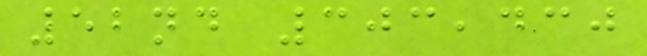52nd 303,430
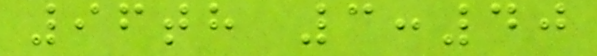96th 3:40
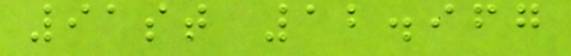91st 12.967
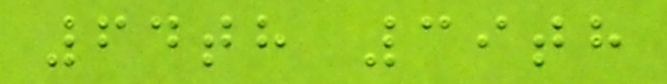64th 39th
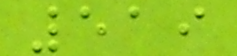519
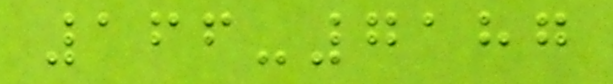166-7187
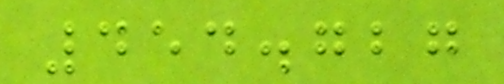454.727
